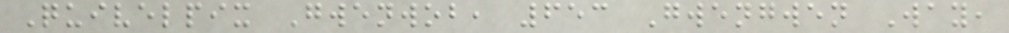Quivelpix Gwenwob, 653 Gwengwen Way,
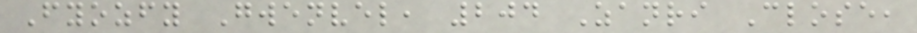Fyozfy Gwenvel, 204 Zanri Close,
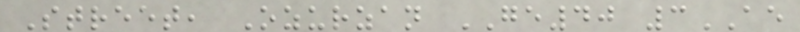Street, Ozurzan GE40 3AE
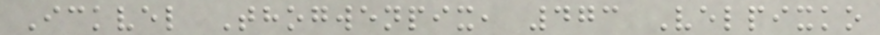Ickvel Thogwenpix, 473 Velpixko
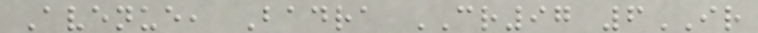Avenue, Badra CR97 6IR
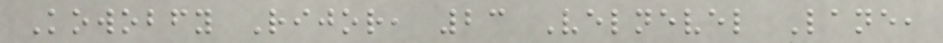Kowobfy Rijor, 23 Velnevel Lane,
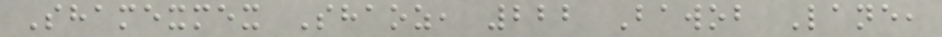Shamexmex Shaoz, 222 Bawob Lane,
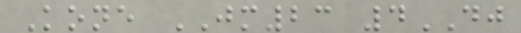Kone JM23 4DJ
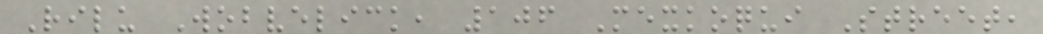Rilu Wobvelick, 106 Mexkoqui Street,
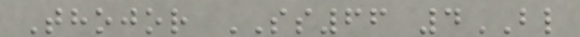Thojor SS66 4BL
